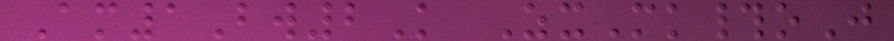Am1Bw2K ZxMk#oJ
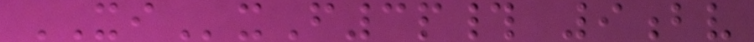XIxF3p# 9bv
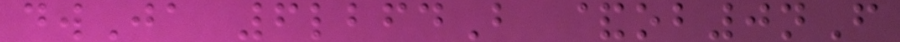dwJa 6lbfdB &ob0nF
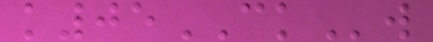k05CKw
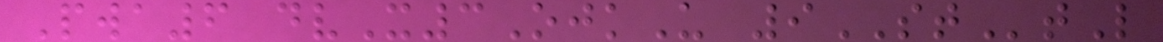Pwa6 dvX3OjkU 9STtL
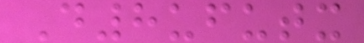D8ufutx
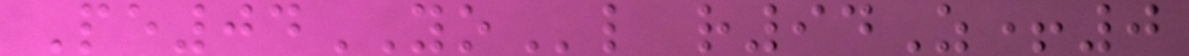Pe04YOl r94Z+0
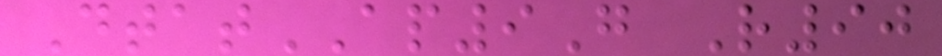DtatAP9G R90
